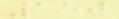150
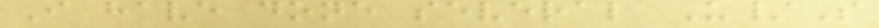I have done several U/S
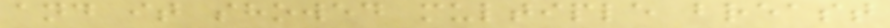and it showed multiple breast
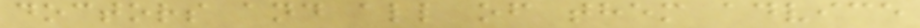doctors and all of them advice
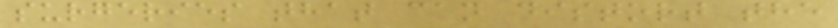surgeries that can distort the
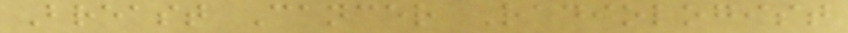Breast Cancer Radiologist
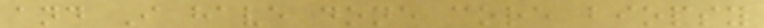and I have done core biopsy
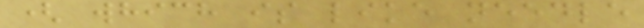( which is like needle
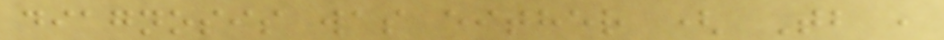diagnosis was either ( Tb ,
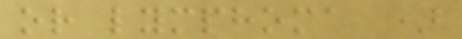or lymphoma )
